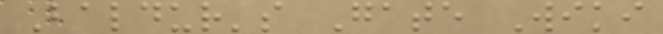Baldur's Gate Wiki
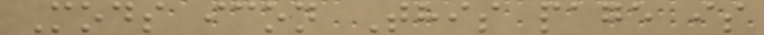Mods icon This page is
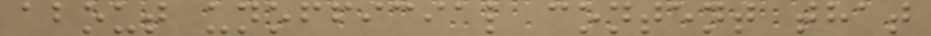about unofficial content that
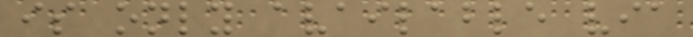is only available via
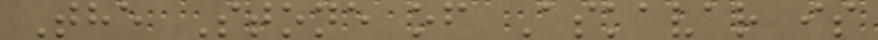The Stone of Askavar is
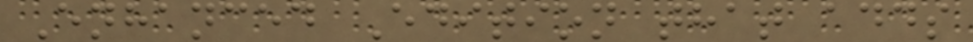Enhanced Edition that adds
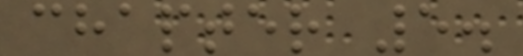chapter 5.
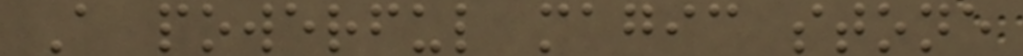A powerful magic stone
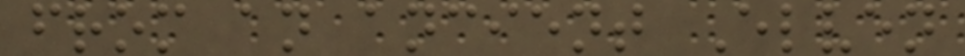from an ancient Elven
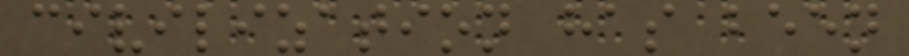civilization has been
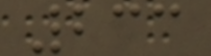233
